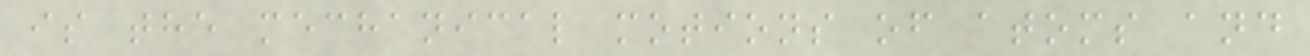is the mechanical motions of atoms and
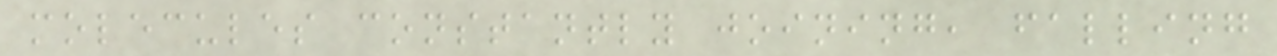molecules constantly joining, falling
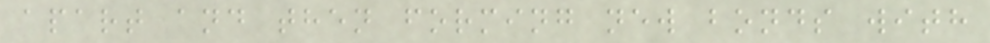apart and then forming new bonds with
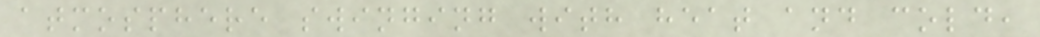atmosphere swinging with heat and cold,
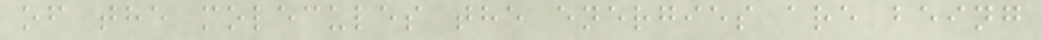of the molecules the energies are being
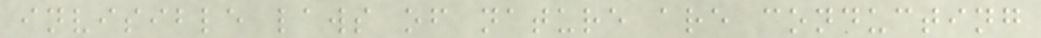invisible laws of nature are conducting
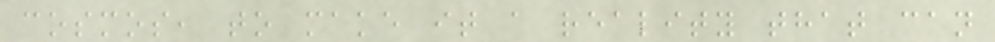cosmos, to make it a reality that can
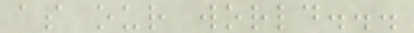as our world...
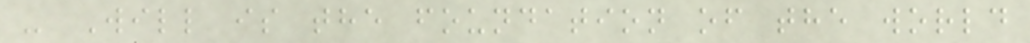- Will is the foundation of the world
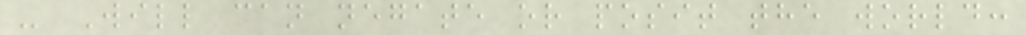- Will can negate or posit the world:
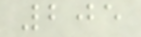205
